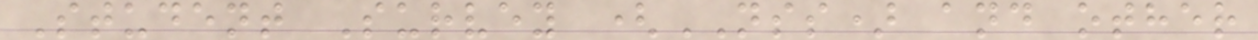Student Survey (NSS) and other
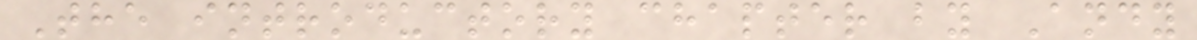The introductory chapter by Andy
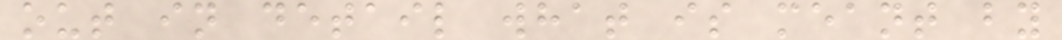out in detail what is meant by
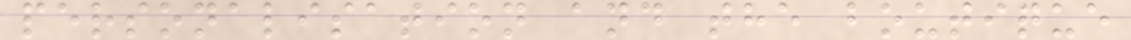personalisation and the boutique
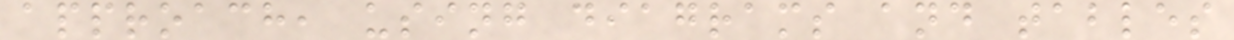approach, using diagrams and tables
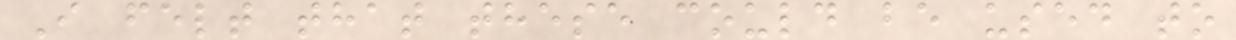I felt that these could be used to
